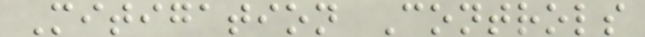Mitigation Controls
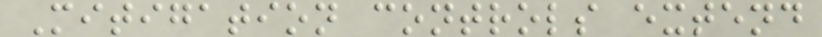Mitigation controls extend
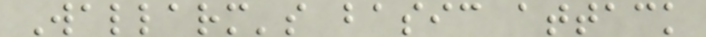Wallarm's basic attack
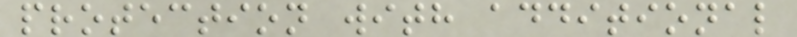protection with additional
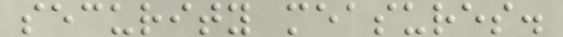security measures.
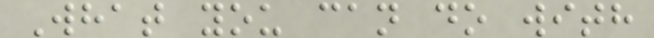What you can do with
